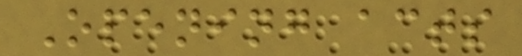Opening acts
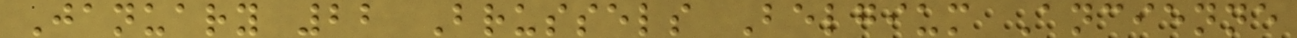January 22 Brussels Belgium Ancienne
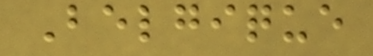Belgique
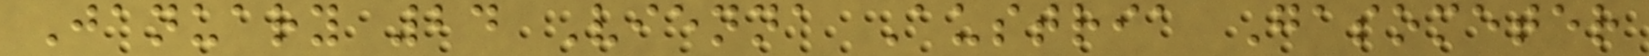January 24 Vienna Austria Gasometer
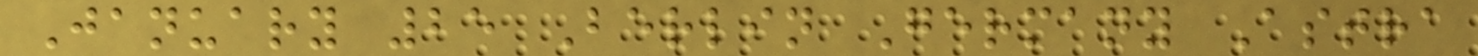January 25 Berlin Germany Astra
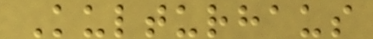Kulturhaus
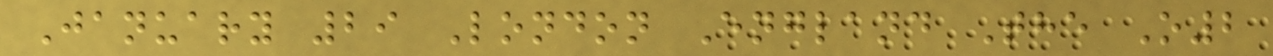January 29 London England The O2
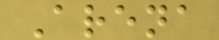Arena
